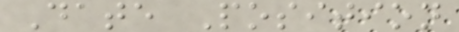Date Position
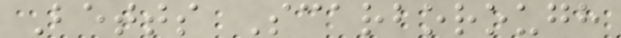Betts Scarborough
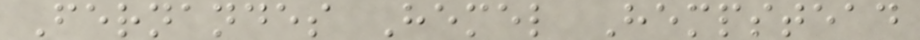Fernandes Hemel Hempstead
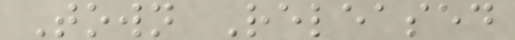Town Released
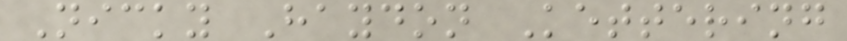Nicky Haydon Kettering
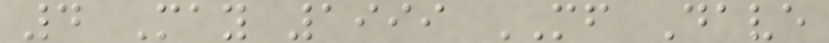4 May 1999 MF Dave
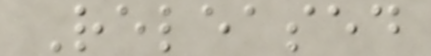Released
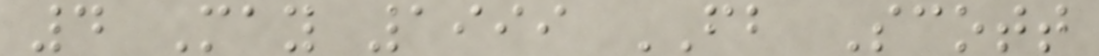4 May 1999 FB Scott
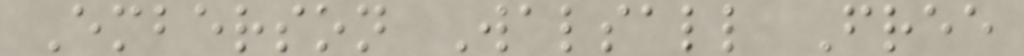Emberson Walsall Free
